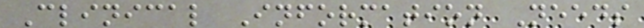Clinical Information Needs
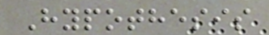Hypothesis
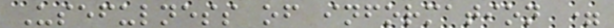Usefulness of information =
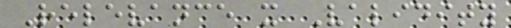Relevance x Validity
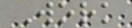Work
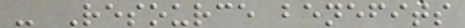- Resource benefits
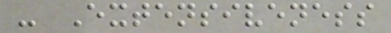- Extensiveness
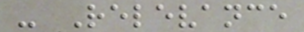- Relevance
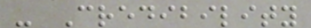- Credibility
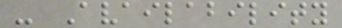- Availability
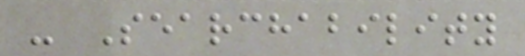- Searchability
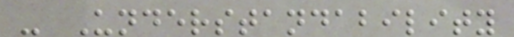- Understandability
